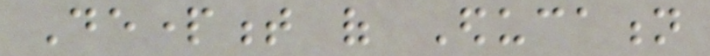Department of Education
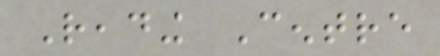Reading Centre
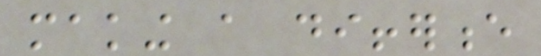making a difference
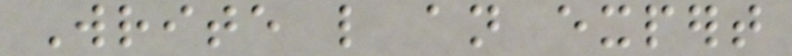Write like an expert
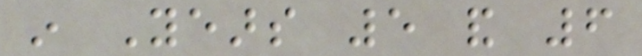in Years 5 and 6
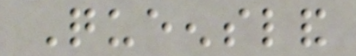Queensland
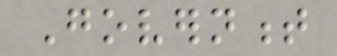Government
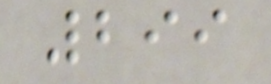299
